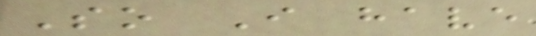So I have
